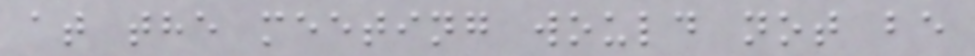at the meeting would not be
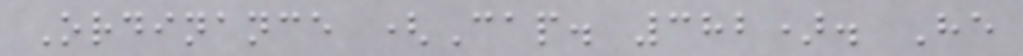Ordinance (Cap. 382). He
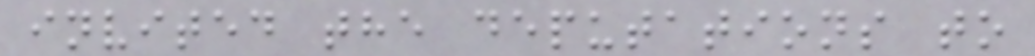invited the deputations to
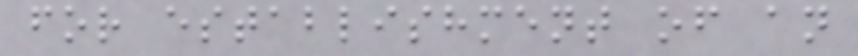for establishment of an
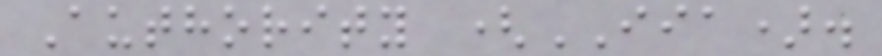Authority (IIA).
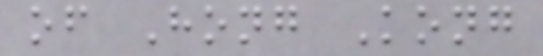of Hong Kong
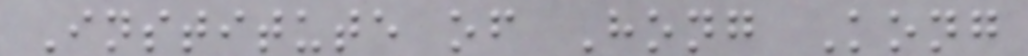Institute of Hong Kong
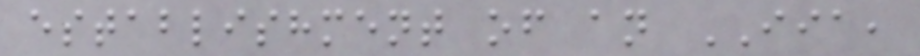establishment of an IIA,
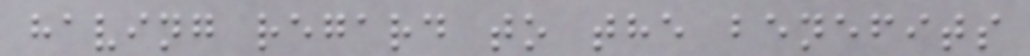having regard to the benefits
